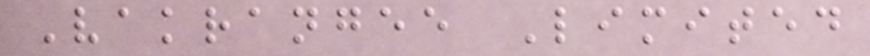Vakrangee Limited
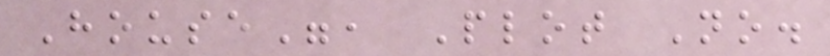House", Plot No.
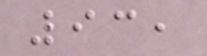93,
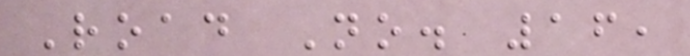Road No. 16,
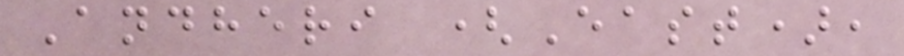Andheri (East),
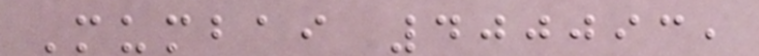Mumbai 400093,
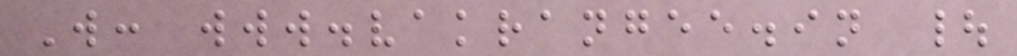W: www.vakrangee.in |
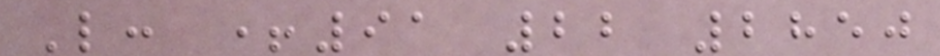L: +91 22 2850
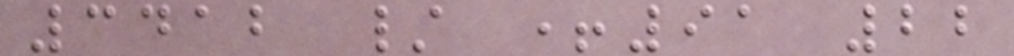3412 / +91 22
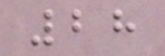28
